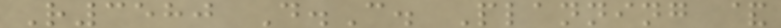R3580 D.C. Planning &
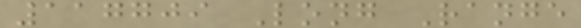117709 Long Range
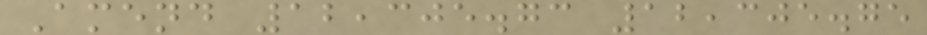Amend 12,305.73 12,305.75
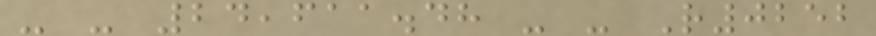- - 24,611.48 - - R0252
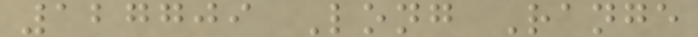127709 Long Range
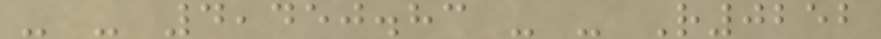- - 4,450.83 - - R0252
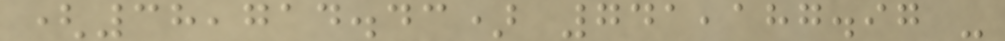(38,714.43) 741,187.97 -
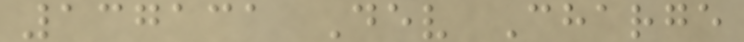137131 Dev Charge
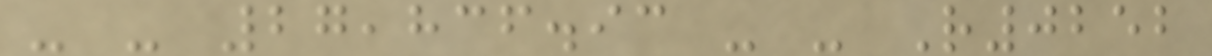- - 27,836.93 - - R0252
